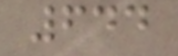644
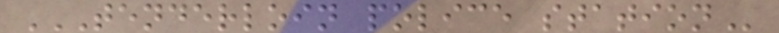TENDERLOIN POLICE STATION
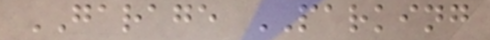GARAGE PARKING
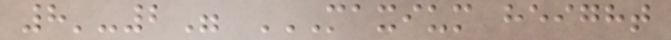8'-2" MAXIUM HEIGHT
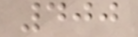400
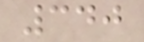340
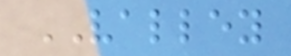VALLEY
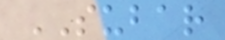SUBAR
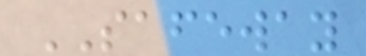SAFEWAY
